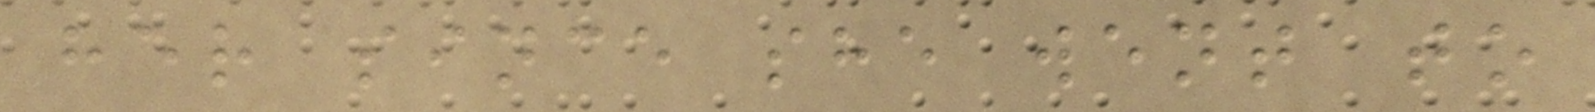her since she went to
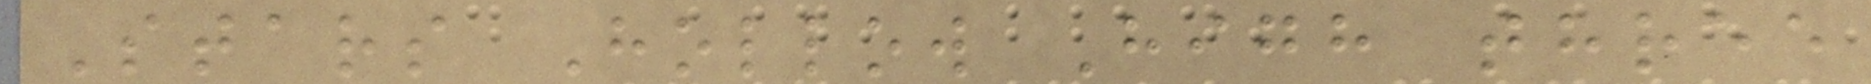Stars Hollow High three
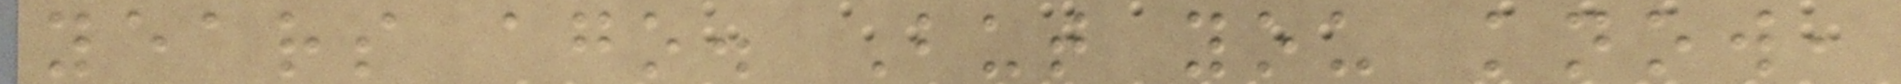years ago. But you know,
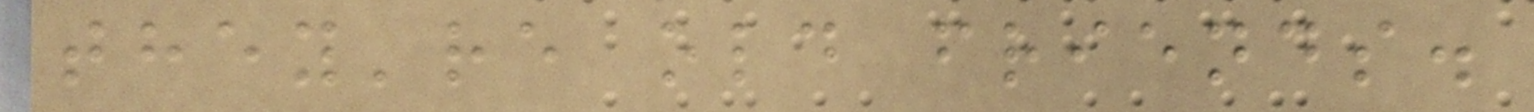they're old friends.
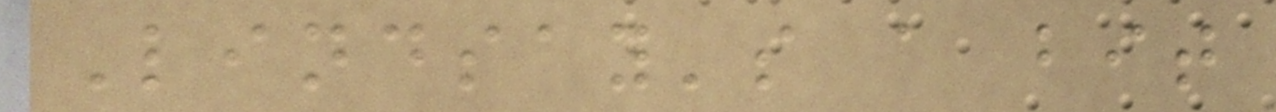Lindsay's a bit
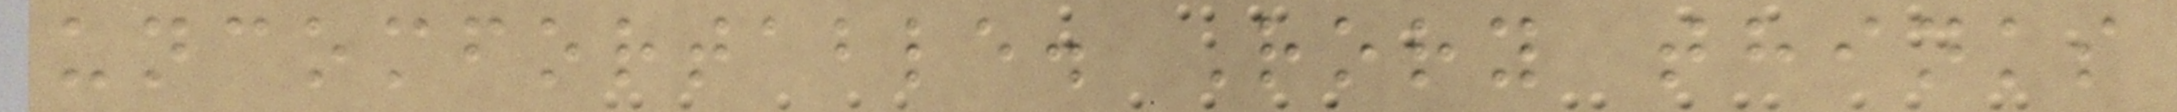uncomfortable. Rory thinks
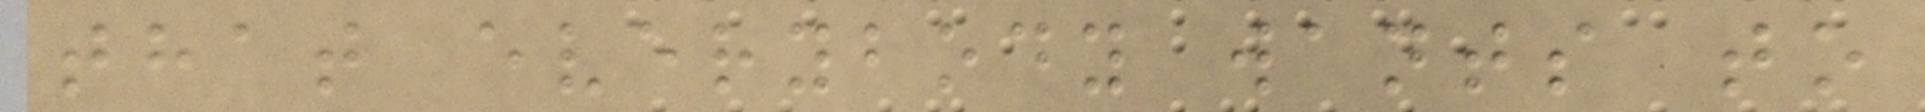that everybody wants to
